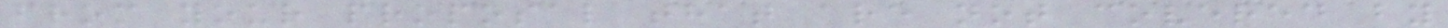from your proposal that are not covered by
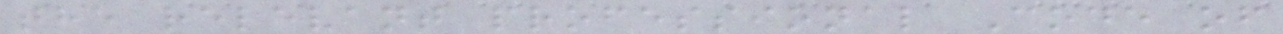the relevant professional Code of
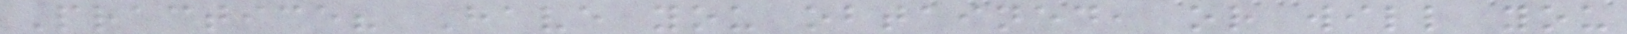Practice? Have you obtained, or will you
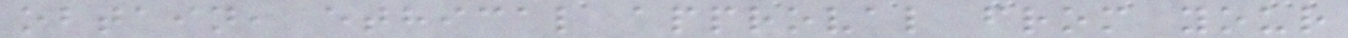obtain, ethical approval from your
